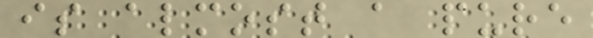is almost a pure
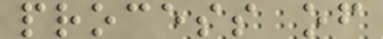process of
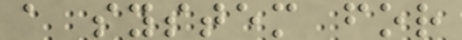a system for
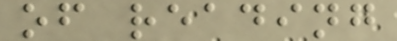of reading
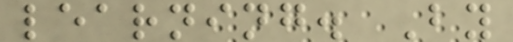learning. By
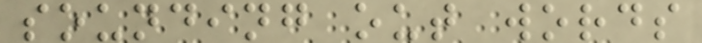sounding out words
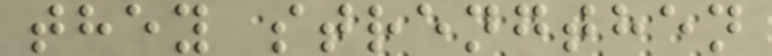they strengthen
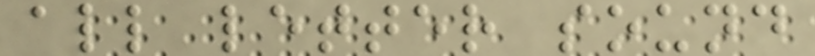all letter sound
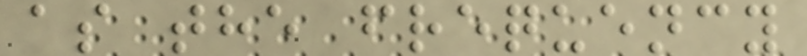as the frequency
